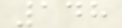148
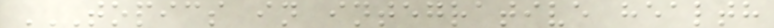TOPICS IN INTEGRATIVE HEALTH
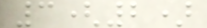3(2)
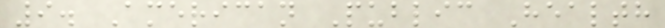9. American Public Health
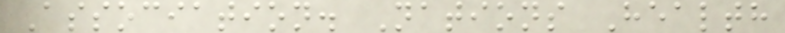Association. Nations Health
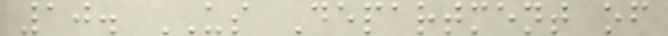10. US Department of
